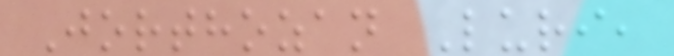Jorthozan Luri,
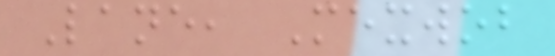Lane, Mexwob
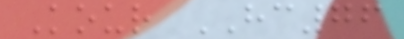Kour HC76
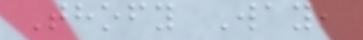Thofy Way,
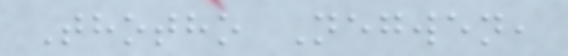Thotho Negwen,
